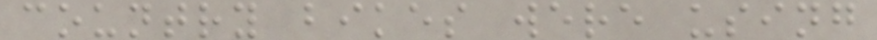country bikes were using
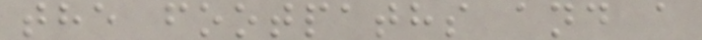the footpaths and a
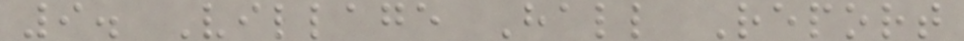9. Village Hall Report
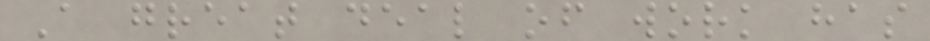A great deal of work has
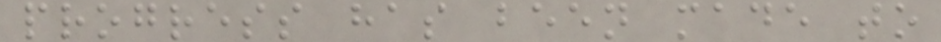progress has been made to
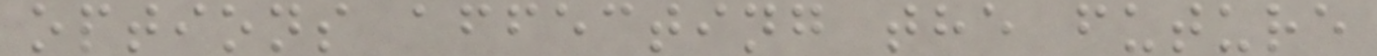options affecting the future
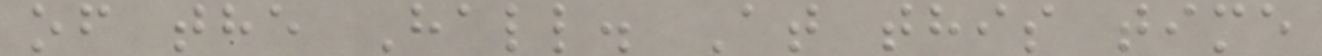of the Hall. At this time
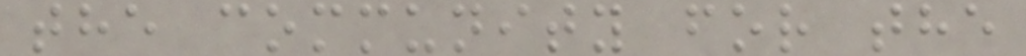the community for the
